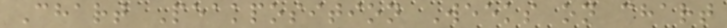Chart Peakposition Weeks on chart
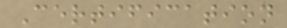Certification
